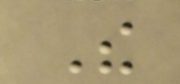The
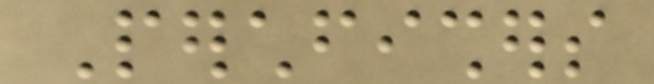Perchfishers
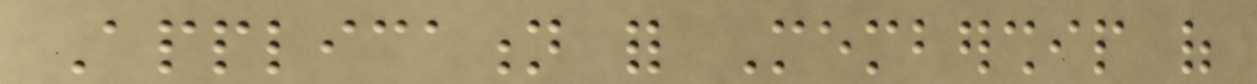Application for Membership of
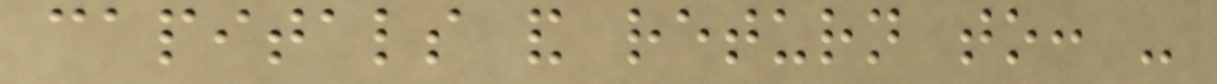capitals and return to: -
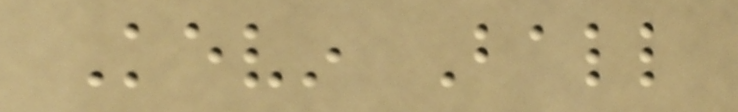Kevin Ball
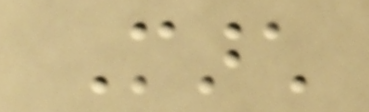March
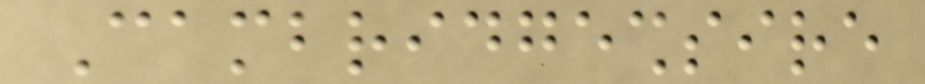Cambridgeshsire
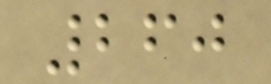260
